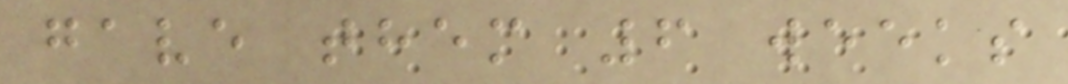gave them 6 weeks
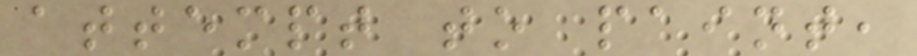attempt to paint,
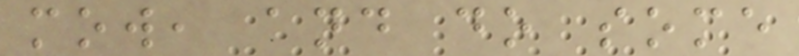mow, and do some
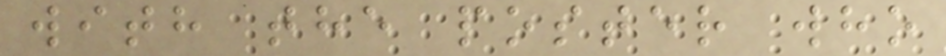with the poster who
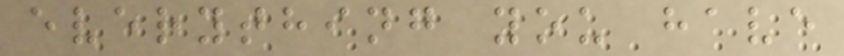everything you have
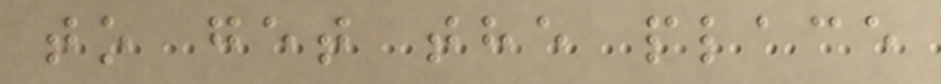to get the place
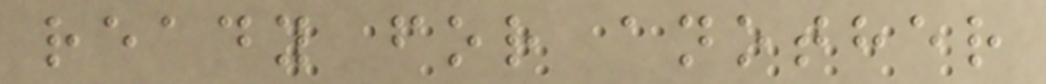ready for another
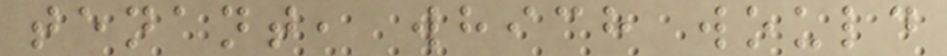tenant, which would
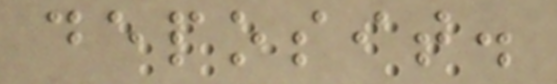deposit.
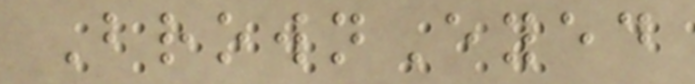BrownEyed
